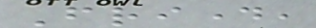Friday,
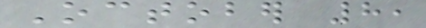October 8,
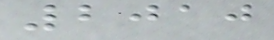2010
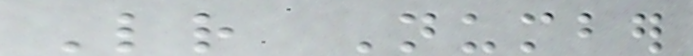Letter Number
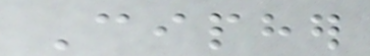Cipher
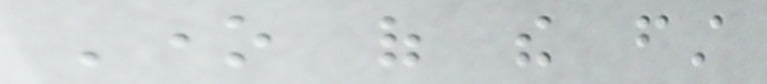One of the first
